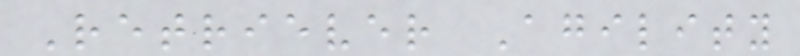Retriever Agility
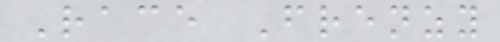Race Frenzy
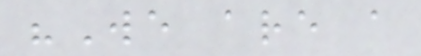"We are a
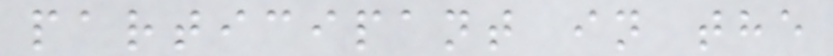participant in the
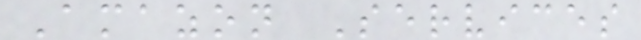Amazon Services
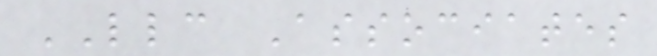LLC Associates
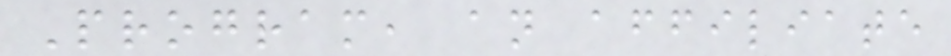Program, an affiliate
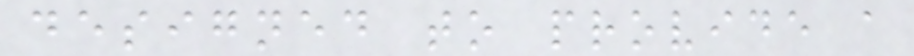designed to provide a
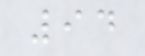94
